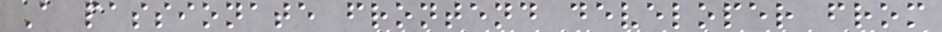A passionate frontend developer from
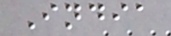India
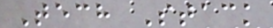Tech Stack
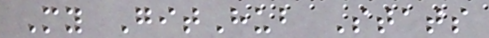My GitHub Stats
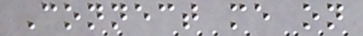Connect me on
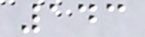143
